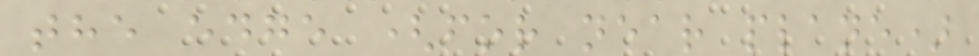the edge (for near plane)
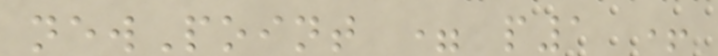newPoint = p1 +
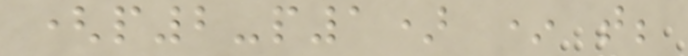(p2-p1) * t;
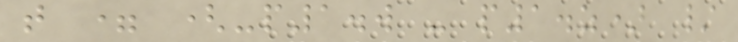t = (-p1.w - p1.z) /
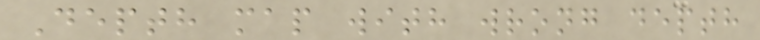Depth map with wrong depth
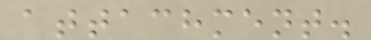attachment.
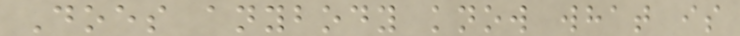Does anybody know what is
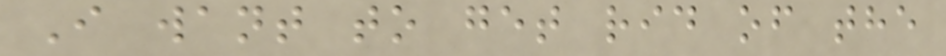I want to get rid of the
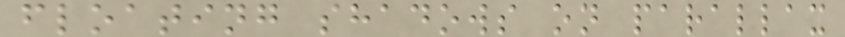floating shadows on parallax
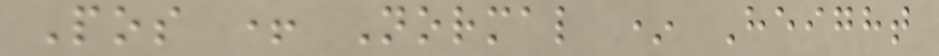Pos + Normal * Height
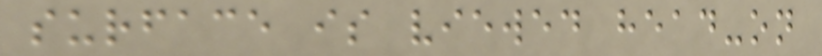surface is viewed head-on
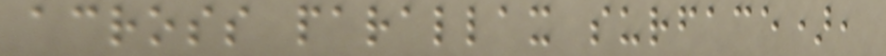across parallax surface),
